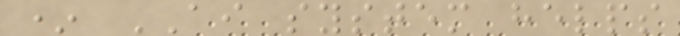* AI system helps
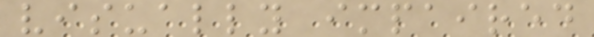visually impaired
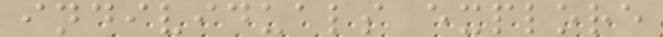individuals explore
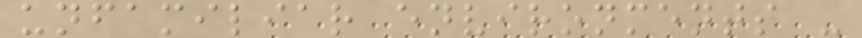unfamiliar environments -
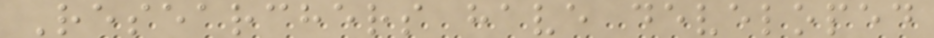Researchers have developed
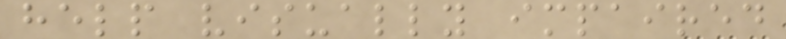help visually impaired
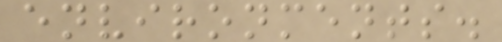environments.
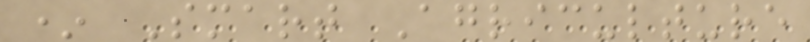* Smart Agriculture
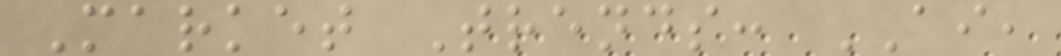Market Trends: AI,
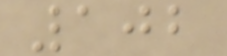102
